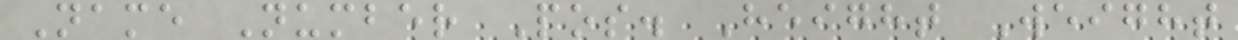Name Number Pos. Height Weight
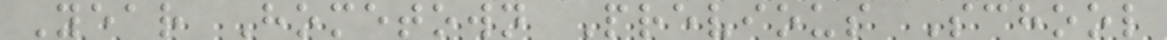Year Hometown Previous School
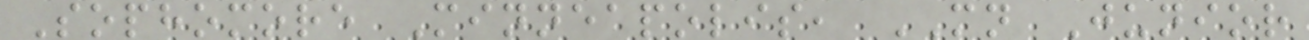Sophomore Minneapolis, MN Junior
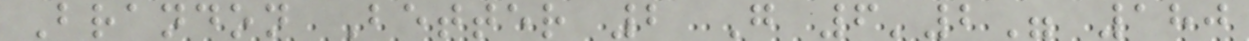Brandon Better 2 G 6'2" 180
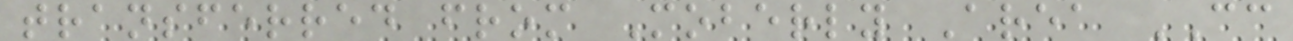transferred from Moberly Area CC
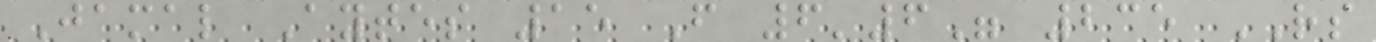Jamal Aytes 15 F 6'6" 235 RS
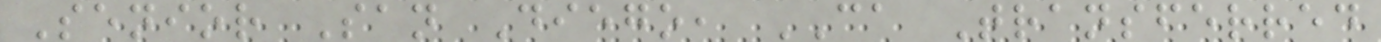Senior San Diego, CA Transferred
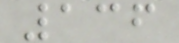136
